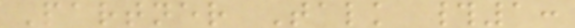Partner Talk #1:
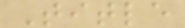Title
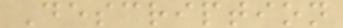Description
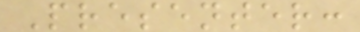Presenter:
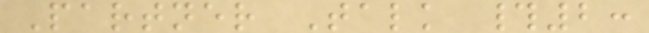Partner Talk #2:
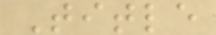Title
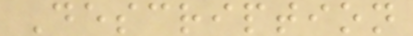Description
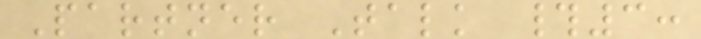Partner Talk #3:
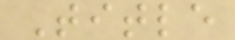Title
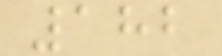182
